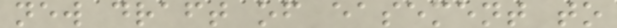new draft of easement to
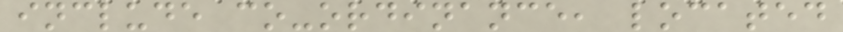include co-ordinance, located
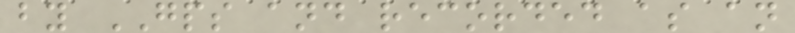by GPS and recorded as an
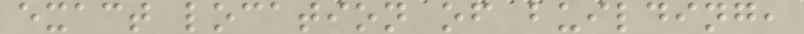exact location of building,
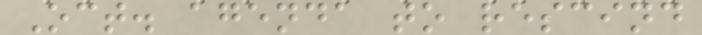Oct. agenda to rescind
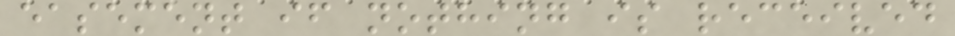easement if nothing is received
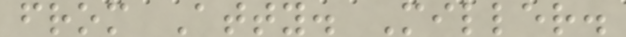from Atty. Miller.
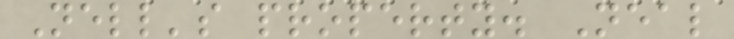Nell's property. Neal
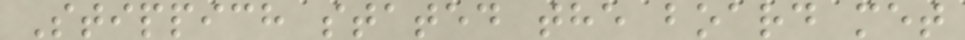Stippich stated the board met
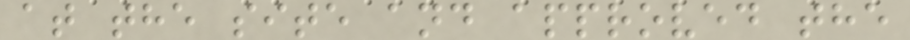at the site and approved the
